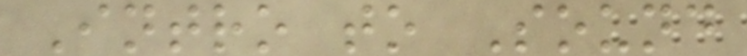Intro to Sound
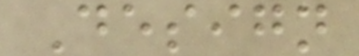Design
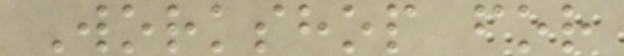Workshop for
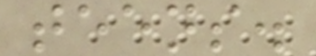teens.
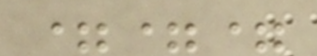===
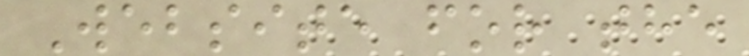Website for the
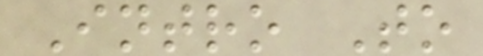Intro To
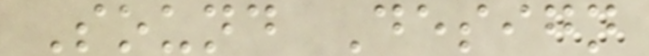Sound Design
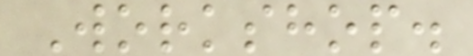Workshop.
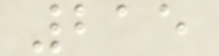215
